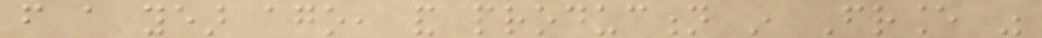from a year ago, and production in France was
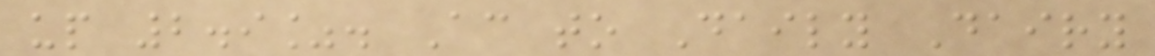up 2.9%. According to Daily Dairy
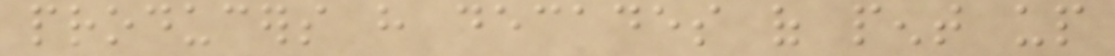producers have decades of pent up
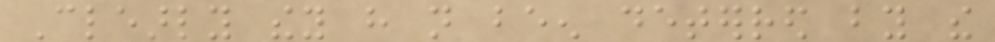Clearly they have not been deterred by the
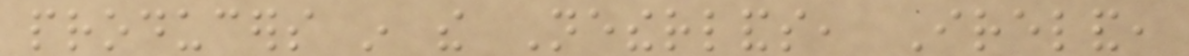producers in the Netherlands, Ireland,
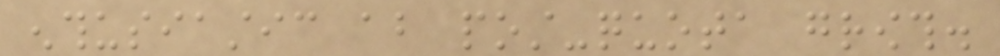enthusiastic about post-quota growth.
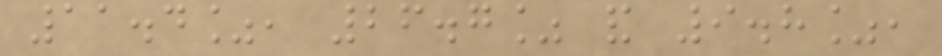11.4%, 26.7% and 9.8%,
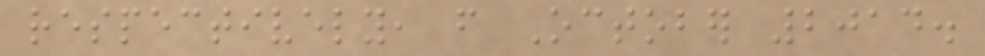respectively, from October 2014.
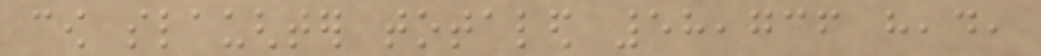cow slaughter totaled 58,736 head,
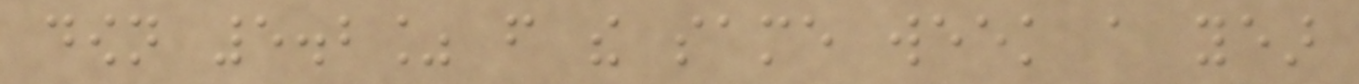down 5.2% from the same week a year
